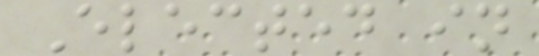Elected in
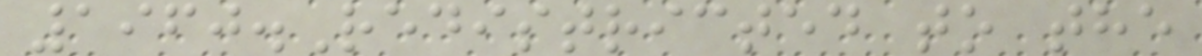1960.Redistricted to the
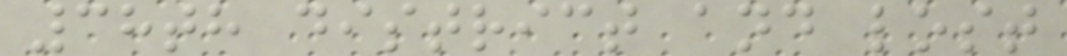38th district and lost
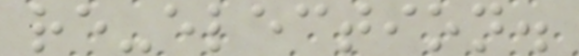re-election.
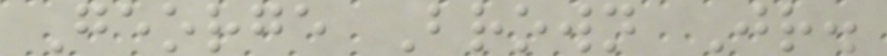George Brown Jr.
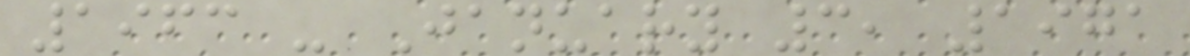1963 - January 3, 1971
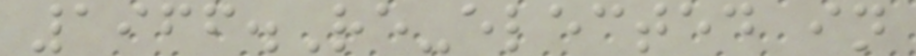1966.Re-elected in
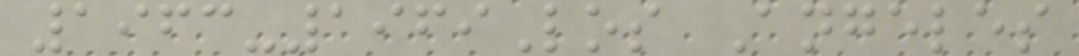1963-1969Los Angeles
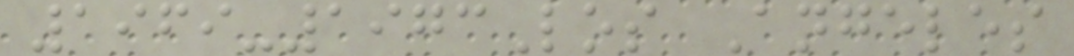1969-1973Los Angeles
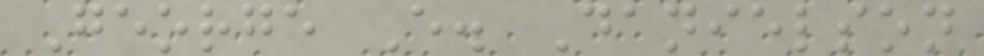George E. Danielson
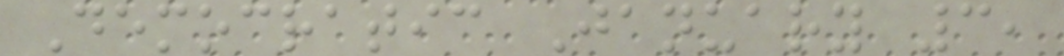Democratic January 3,
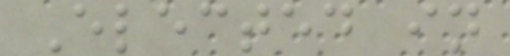Elected in
